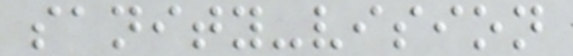sanity-vision
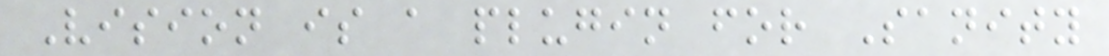Vision is a plugin for Sanity
